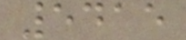5415
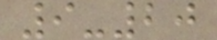9-20
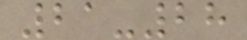21-28
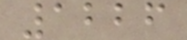1226
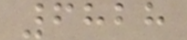6828
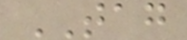TAG
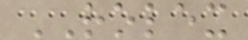ROLEX
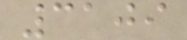3109
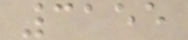3155
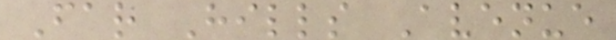Far Hills Avenue
